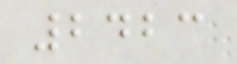2423
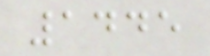1445
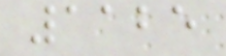1125
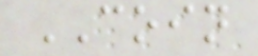COIN
